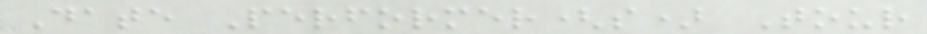Date Performer(s) Tour
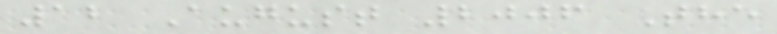12 August 2006 The
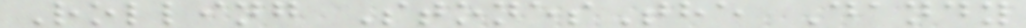Rolling StonesThe Dandy
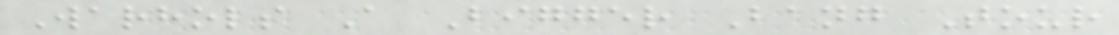Warhols A Bigger Bang Tour
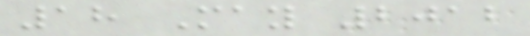18 May 2012
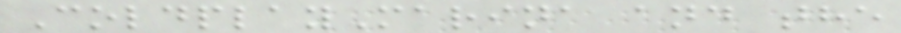ColdplayMarina and the
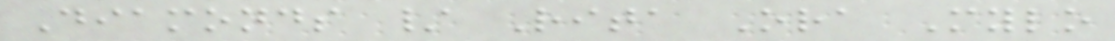Diamonds / Rita Ora Mylo
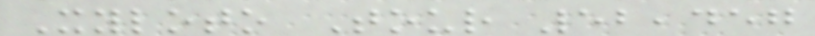Xyloto Tour 52,457
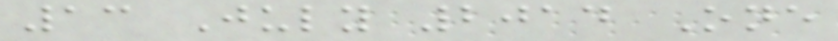13 July 2014 One
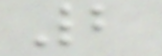2
